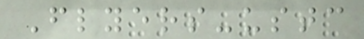Flyers-ustc
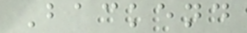Backend
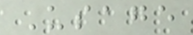Usage
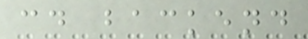cd backend
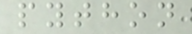python
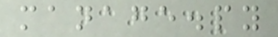manage.py
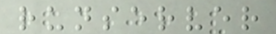runserver
